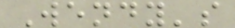Wendy's
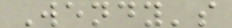Wendy's
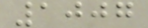1007
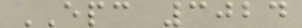EPC 3024
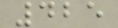425
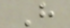H
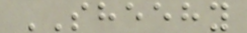SHEEHY
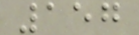157
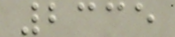2335
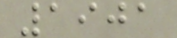1901
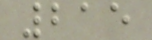215
